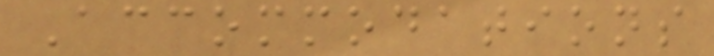Accommodations
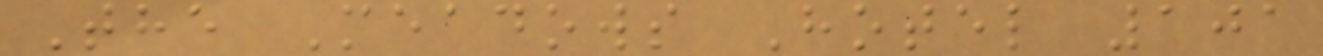The Meadows Hotel 101
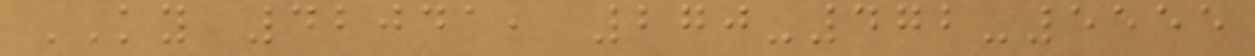KY 42041, 270-472-5555
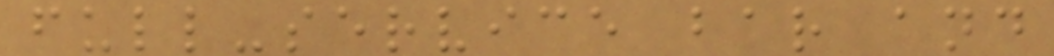full-service bar and
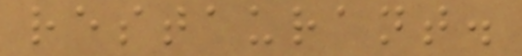restaurant.
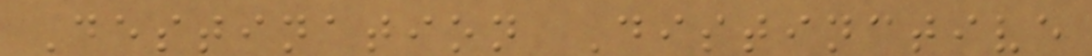Destination Distinctive
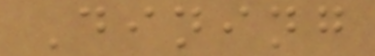Dining
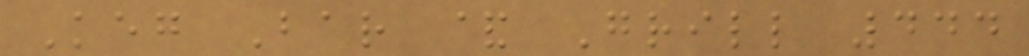Keg Bar & Grill 444
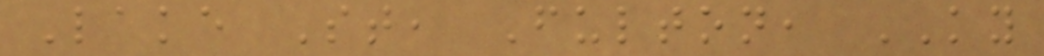Lake St, Fulton, KY
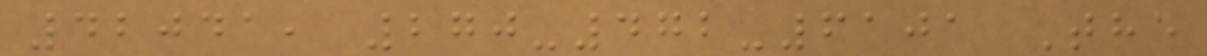42041, 270-472-6101 The
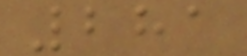281
